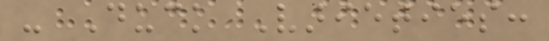- Duck Varieties:
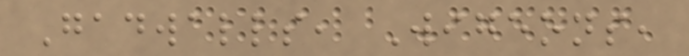Gadwalls, Wigeons,
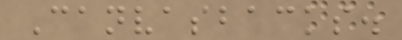Canvasbacks.
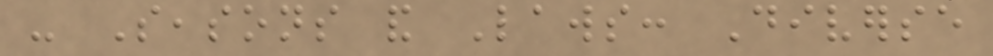- Seasons and Laws: Diverse
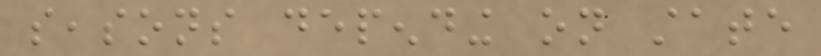seasons depending on state
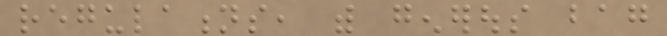regulations, with generous bag
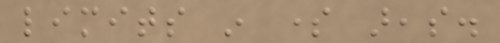limits in some areas.
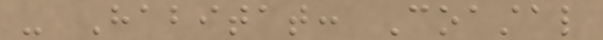- Habitat: Coastal
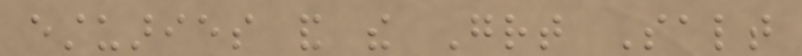estuaries and the Great Salt
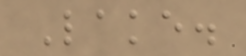Lake.
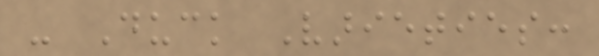- Duck Varieties:
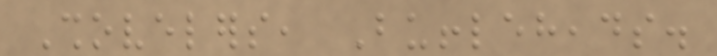Shovelers, Buffleheads.
